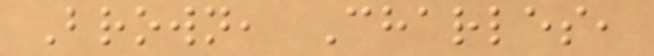Brown, Charles,
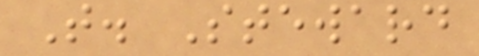T. Steward
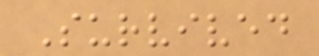Survived
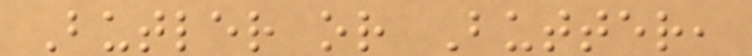Butler or Butter,
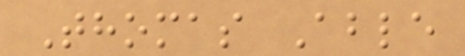Thomas Able
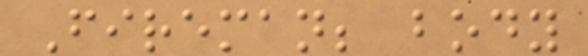Fireman; body
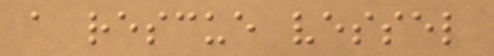a rescue vessel
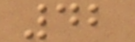42
